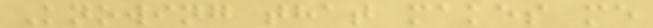Knowing that makes me
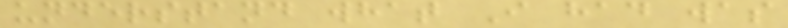understand what I had was
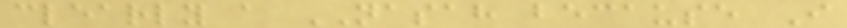clearly a NASAH because I
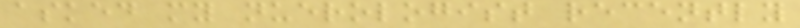asked my nuerologist recently
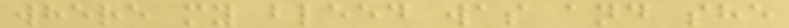where my bleed was and she
